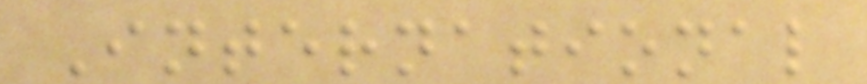International
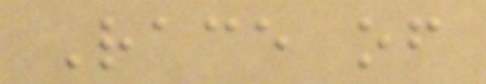Race of
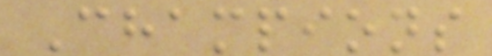Champions
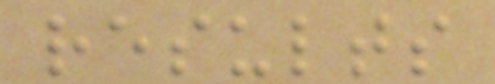results
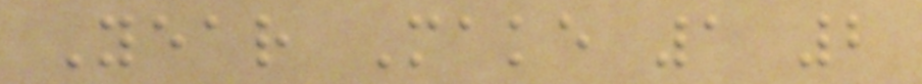Year Make 1 2
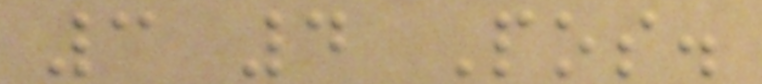3 4 Pos.
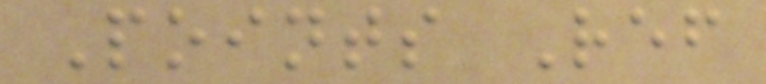Points Ref
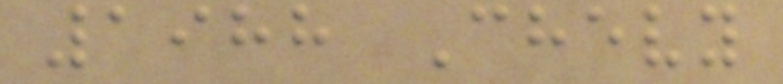1988 Chevy
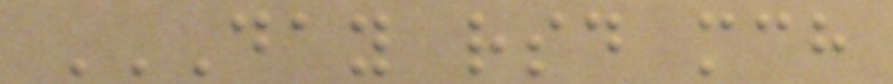DAY RSD MCH
